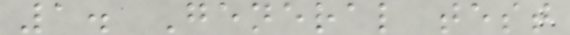1. General test
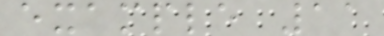example 11
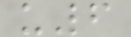u6
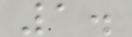1.
